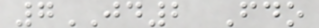7JD2 Fdo
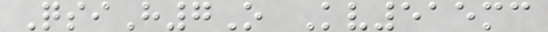QsiH7O Kv515mc
